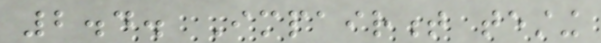2.4. Impairment testing
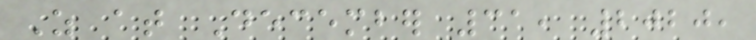As at December 31, 2020,
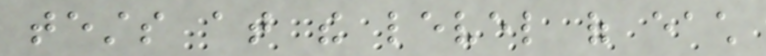tests at the level of each
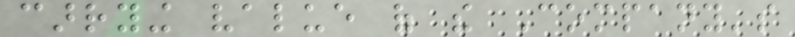carrying value of the Company's
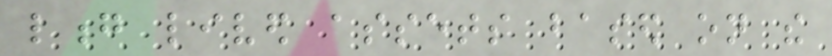long lived assets based on the
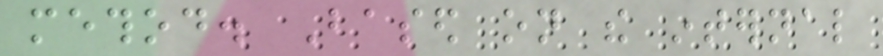method. Based on the internal
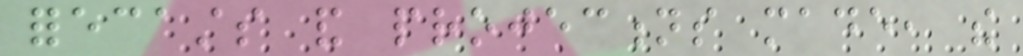forecasts and projections made, the
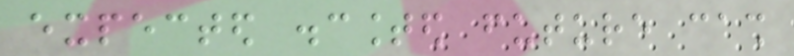expected discounted future cash
